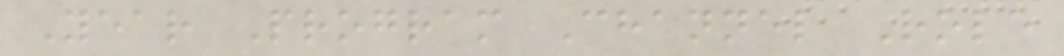Year Program Channel Role
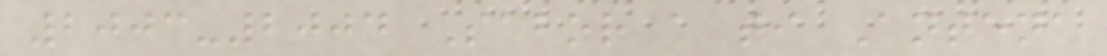2003-2004 Sabor a ti Antena
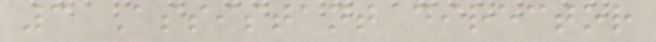3 Assistant director
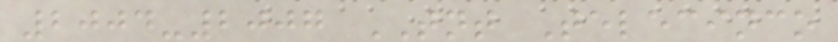2004-2007 TNT Telecinco
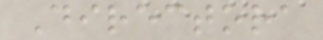Directora
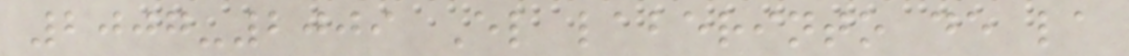2007-2009 El laberinto de la
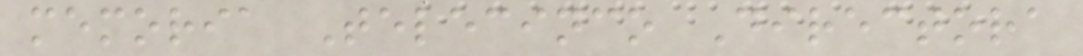memoria Telecinco Directora
